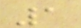1
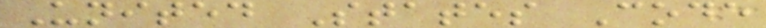United States Code
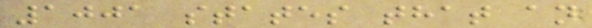1001 states that an
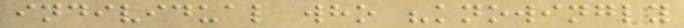individual who "knowingly
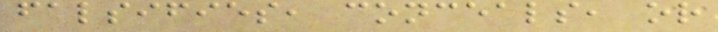falsifies, conceals, or
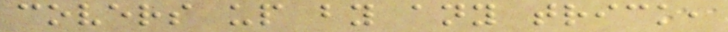covers up by any trick,
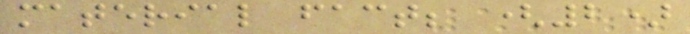material fact; (2)
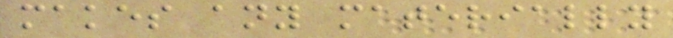makes any materially
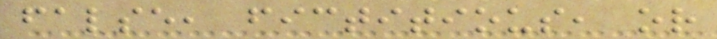false, fictitious, or
